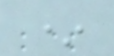*
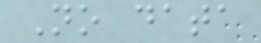No data
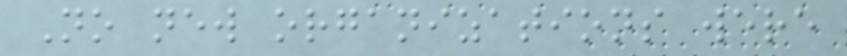No new organizations were
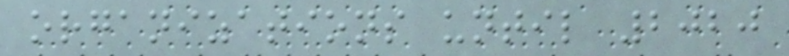organizations until 2020
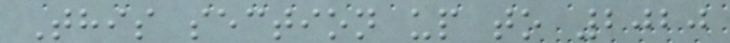This section up to 2020
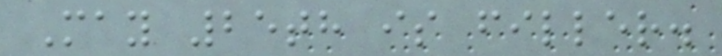May 25th is filler.
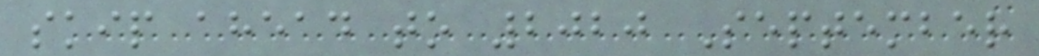skip ahead to 2020 September
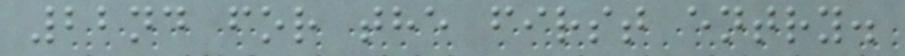22nd for the first entry.
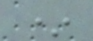*
